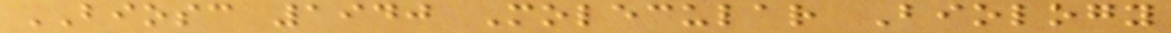BIOSC 1940 Molecular Biology
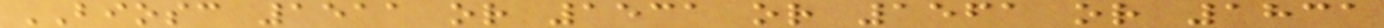BIOSC 1511 or 1531 or 1561 or 1831
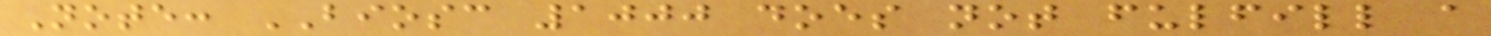Note: BIOSC 1000 does not fulfill a
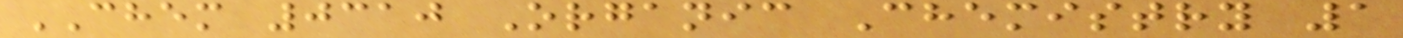CHEM 0310 Organic Chemistry 1
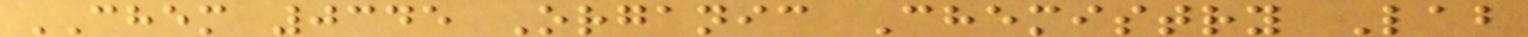CHEM 0345 Organic Chemistry Lab
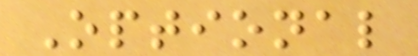Optional
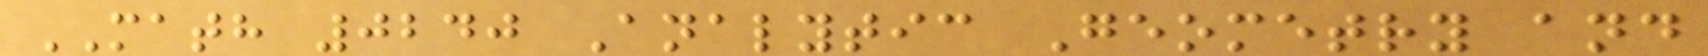MATH 0240 Analytic Geometry and
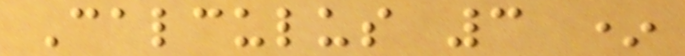Calculus 3 *
